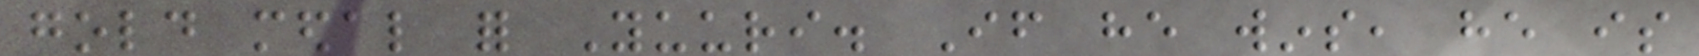gold medal for Yuuri. If he wins, he is
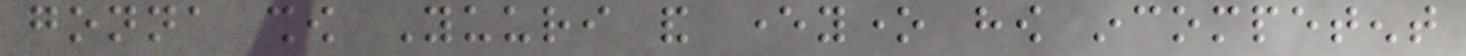gonna show Yuuri and everyone how incompetent
